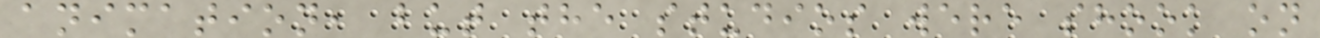animation, but the studios were shook on
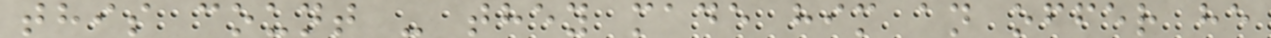this count - they made him an offer he
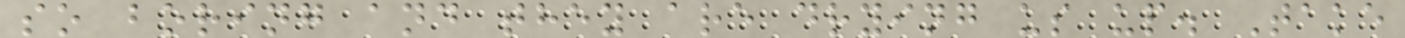so boring and they are drying us up. Take
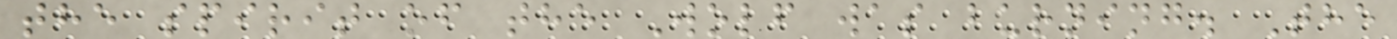the spirit of the Wolf was burning. The
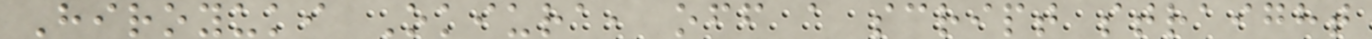Hiroyuki Okiura, off a script straight
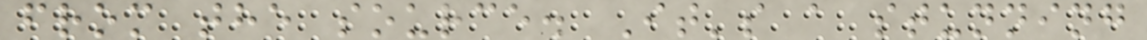from the source. It's a stunning
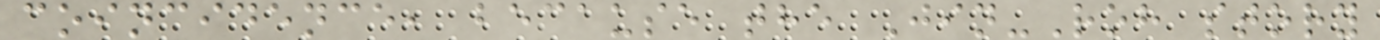coincidence, because the Jin-Roh story
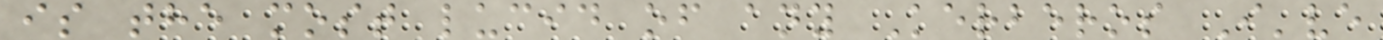is the most lucid of any Kerberos I've
